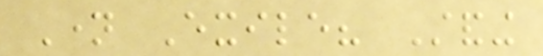Name Exile? Standing
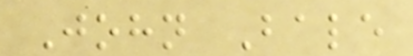John Bale
